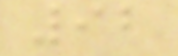92
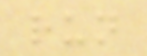run
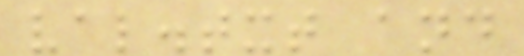val.txt and
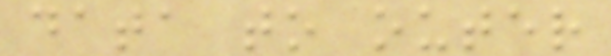data to outer
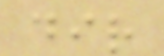dir
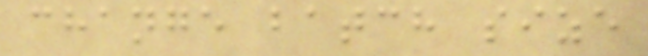change batch size
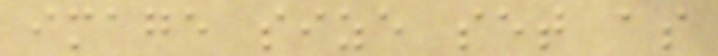image size set as
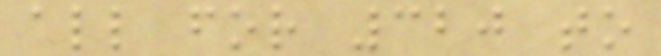all for 320 to
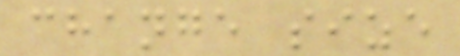change size
